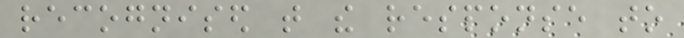recognised that the response to
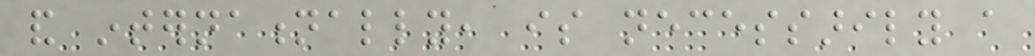and internationally, is necessarily a
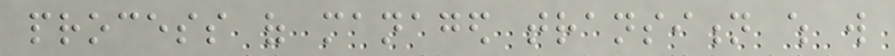process of managed transition which will
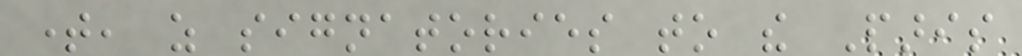time, as signatories to the Paris
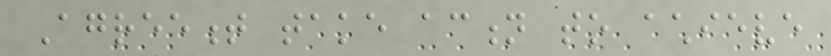Agreement take action to achieve
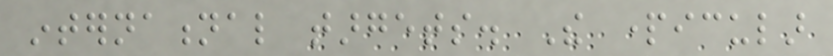international targets. The particular
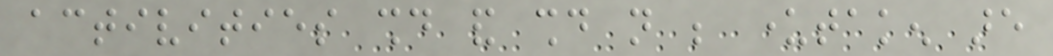activities should and should not be undertaken are
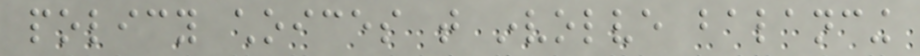policy choices that involve balancing
